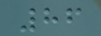86
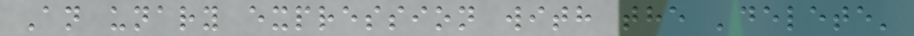An unary expression with the 'delete'
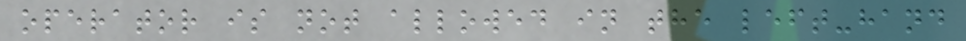operator is not allowed in the left-hand
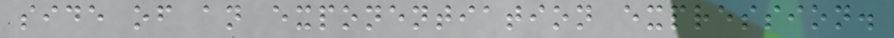side of an exponentiation expression.
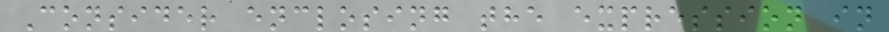Consider enclosing the expression in
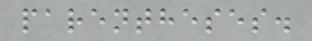parentheses.
